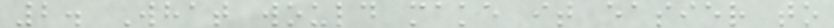2. What would make it easier to
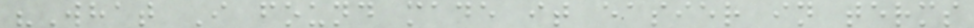"What I found made it easier in terms
